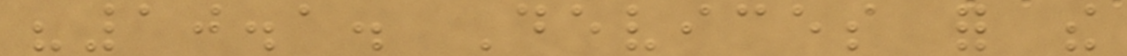"10.1. Devices for the
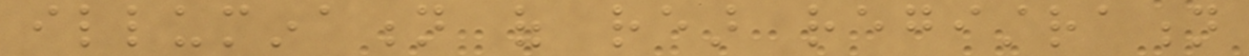illumination of rear registration
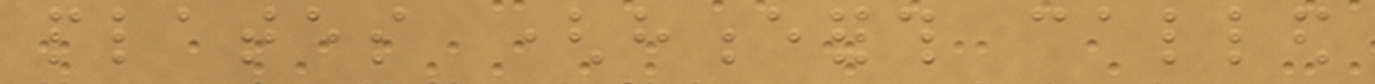plates (henceforth called
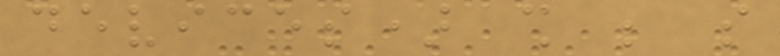devices) shall be so
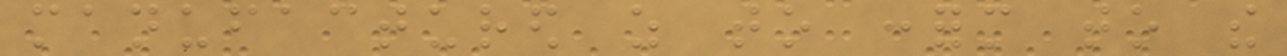manufactured as to conform to the
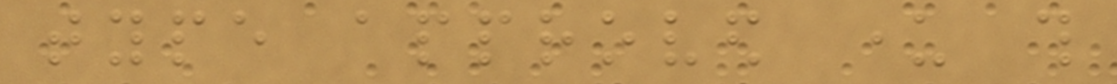type approved under this
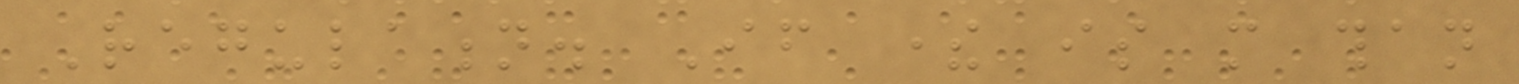Regulation. If there is more than
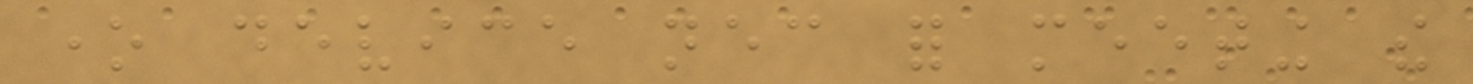one device necessary for meeting the
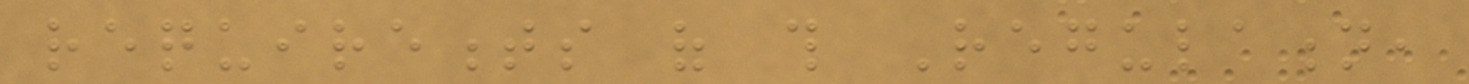requirements of this Regulation,
